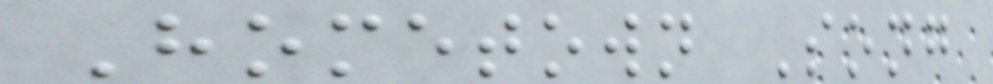Hometown Song
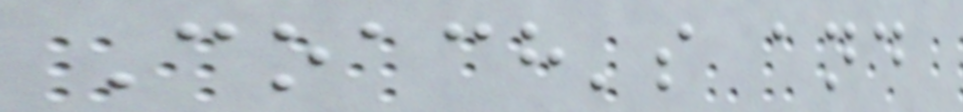Coach's and
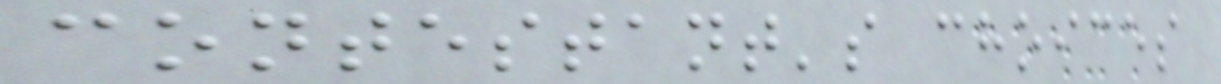contestant's choices
